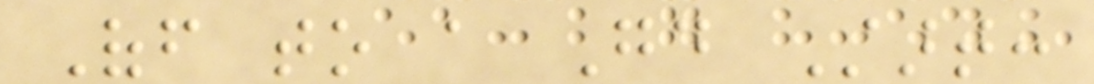Off to a Good Start:
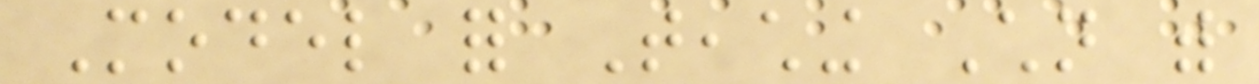Model for Teaching Children with
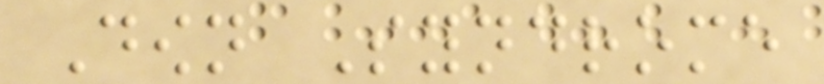Down Syndrome
